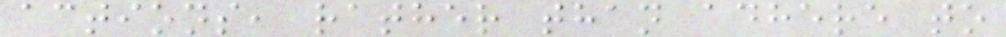actions, rather than adhere to
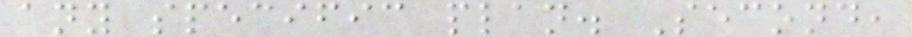any specific plan. Second,
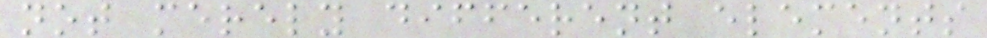not merely different elements
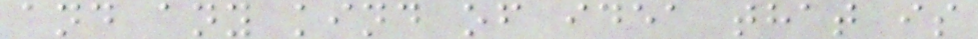and any kind of idea that is
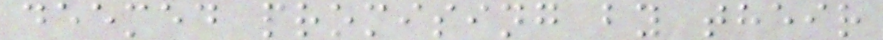deemed promising by their
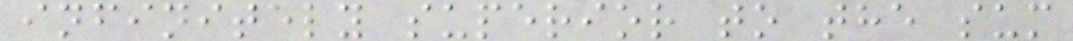infinitely superior to the sum
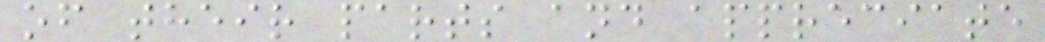of their parts and appreciate
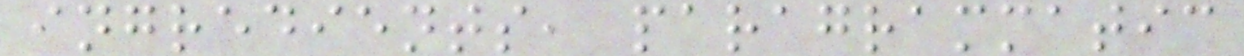ingredients, paragrammatic
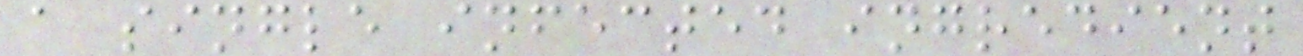a single infected ingredient
